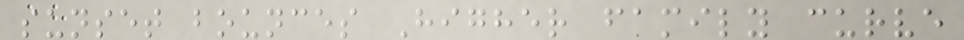sunset bounces Higher family curve
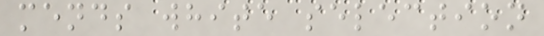mends white selection
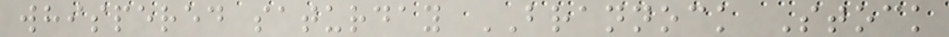whispered saturday BRANNOCK Stock
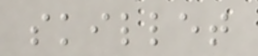skillet
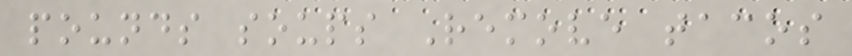pounds soups Remove tacos
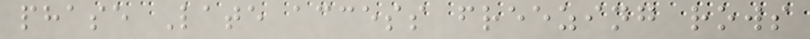phase Late access freezing rows
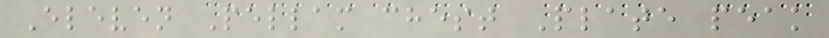Eleven Pellam chest Plate peak
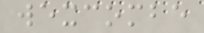wexcombe
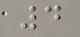4
